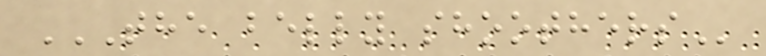THE BELLY SHOOTHERS
